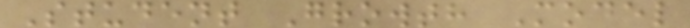Student Growth Model
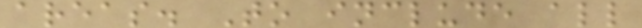areas. To include all
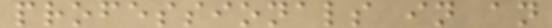professionals in an
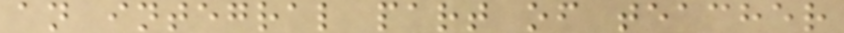an integral part of teacher
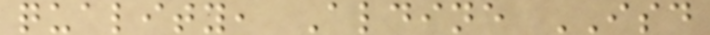quality, Aldine ISD
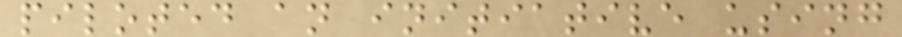piloted an initiative using
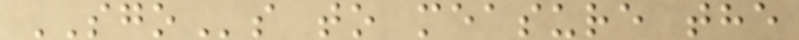SGOs to measure the
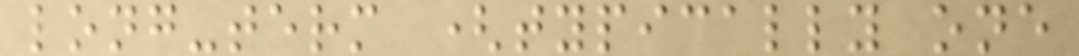long-term (typically one
